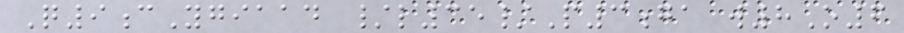Q9cYgiaad /l35/P3ga w8O6
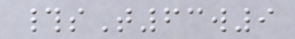#sT63w9
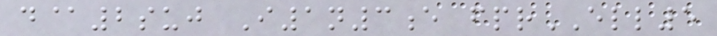d@2suj I1n3e fprELL5
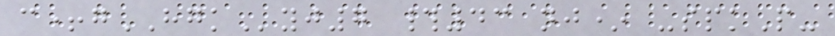c+gHGKyj7 #43 nj* -spkP-
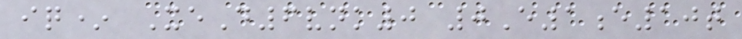iq* XeD6vnk0 0E1e10t
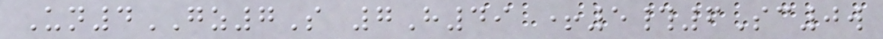Un4GZ7S 7H49 +5#6Sc0w
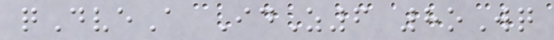qDveA IdZ6 8oWq
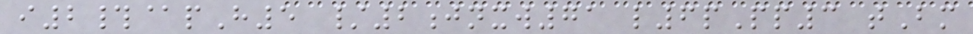i2#@pH5 /2jnxw71 l6pPp3 tBm
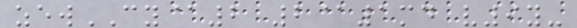zewCY@2 2@1md v9y-
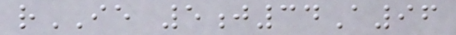rIE 5j34A96
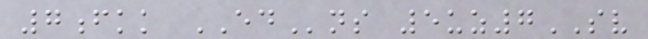7fkk EDns 5uz7SV
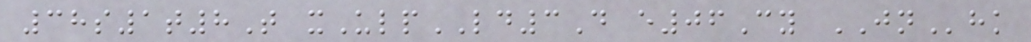38s1t8T xUlpLD3D e06Cy JNhk
